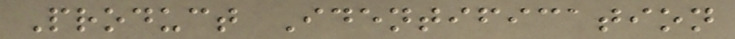Product Identification
